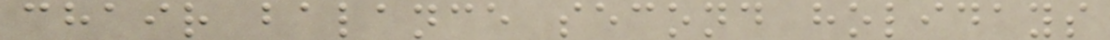chair balance second holidays
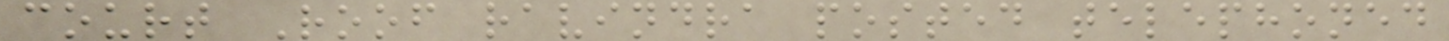court Roof ravindra posted telephoned
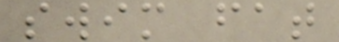swim fat
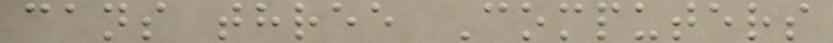cans three Computers
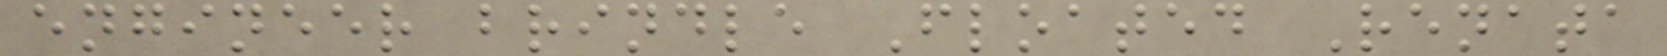engineer brindle Floated Renata
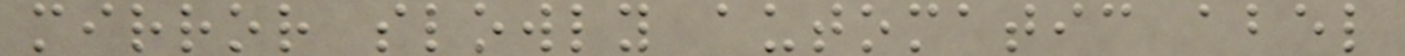mirror slowly automatic abel
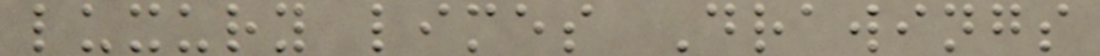luxury limes Drawings
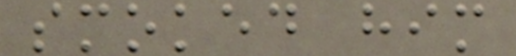smoked him
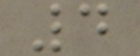4
